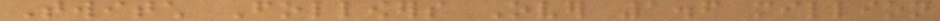Twitch Followers Over 1.6 million
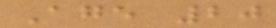Age 20
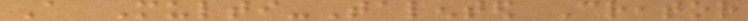A Multi-Talented Creator
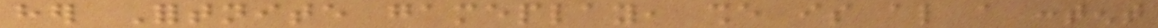her Fortnite gameplay, she is also a content
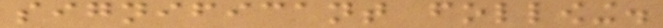significant following.
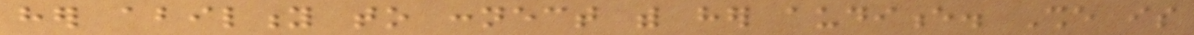her ability to connect with her audience. She is
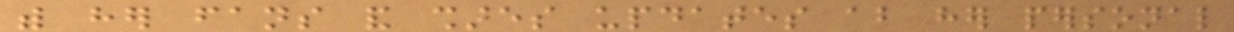with her fans and shares updates about her personal
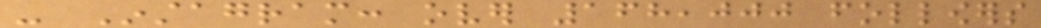- Instagram: over 168,000 followers
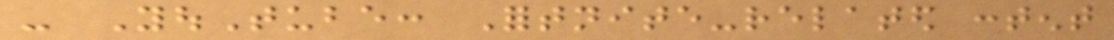- YouTube: Fortnite-related content
